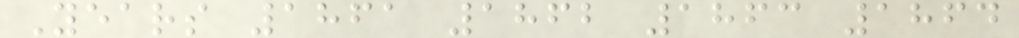Years 1861 1862 1863 1864
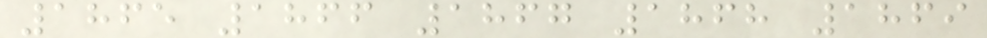1865 1866 1867 1868 1869
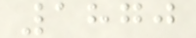1870
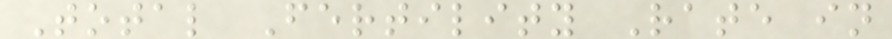Total Fertility Rate in
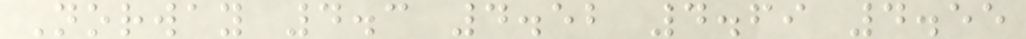Norway 4.3 4.52 4.69 4.55
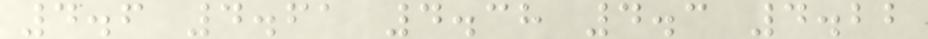4.6 4.61 4.38 4.3 4.22
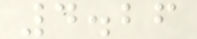4.26
